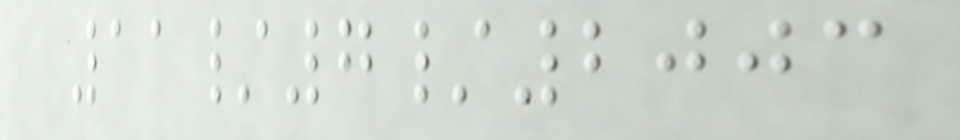11/7/2003
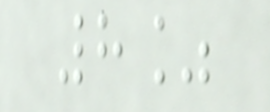8%
